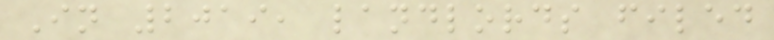In 2019, landlords filed
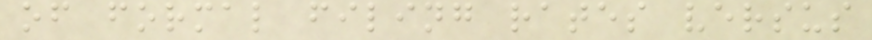of formal filing rates versus
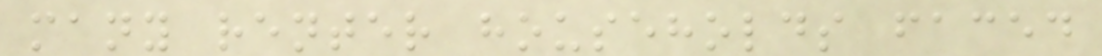many renter households faced
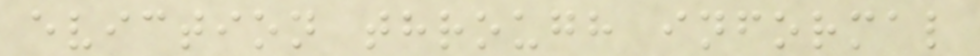eviction through informal
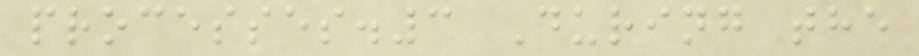processes.3 During the
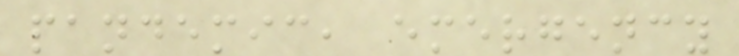pandemic, emergency
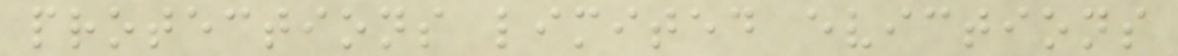protections limited evictions
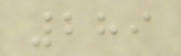289
